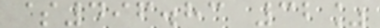$496.83 32%
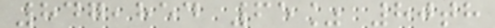847,854 65% 80th
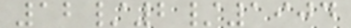12/2/1904
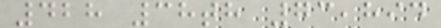428 38th 73,894
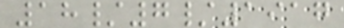18/7/1917
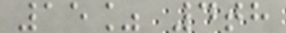15% 4th
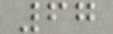67
